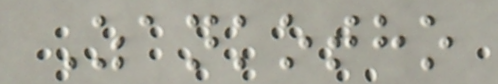Zankotho
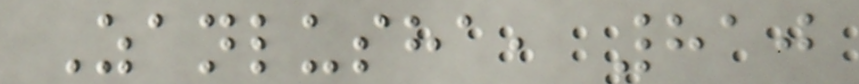Zanlusha, 810
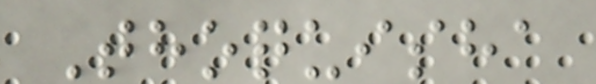Thoquisha
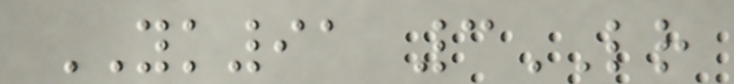YK91 3LR
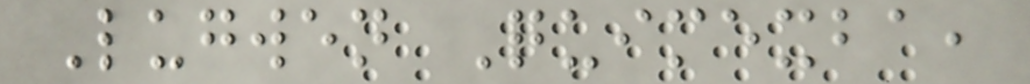Lugwen Quimexba,
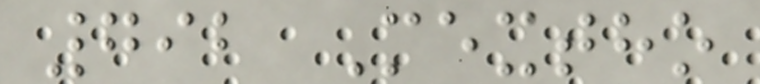792 Mextho
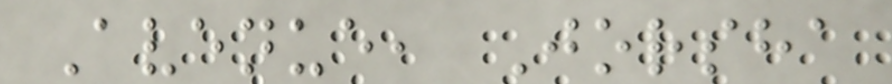Avenue, Jorsha
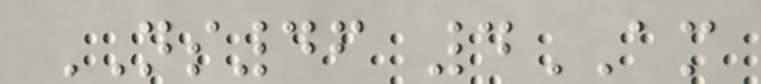NS46 4AM
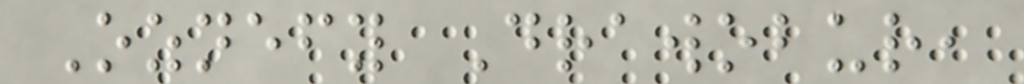Oznefy Drawobur,
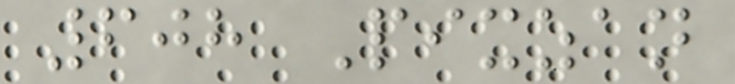608 Pixzan
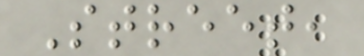Street,
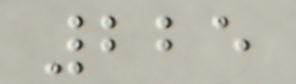225
